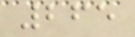265
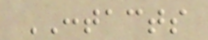CONTACTS
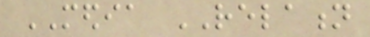MEDIA RELATION
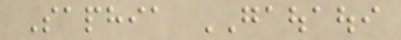Saphia GAOUAOUI
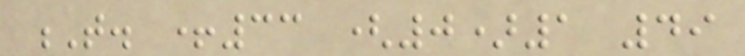T. +33 (0)1 49
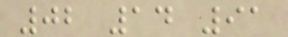02 14 91
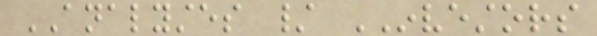ANALYSTES / INVESTORS
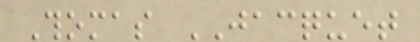Thomas JACQUET
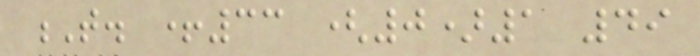T. +33 (0)1 49
